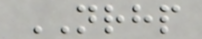NRHP
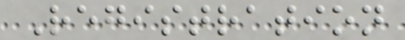Registration
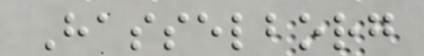Hasselborg
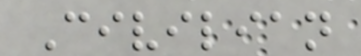Civilian
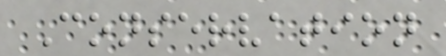Conservation
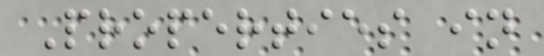Properties in
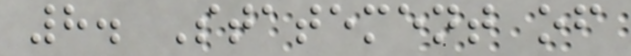8. Statement of
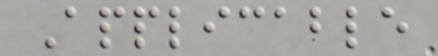Applicable
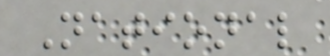National
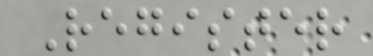Register
